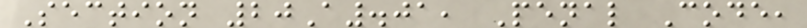Section 20A.01, Penal Code,
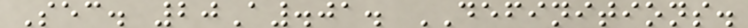Sec. 20A.01. DEFINITIONS.
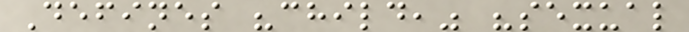Defines "child," "sexual
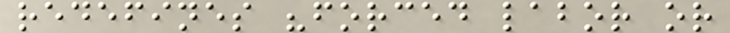redefines "forced labor or
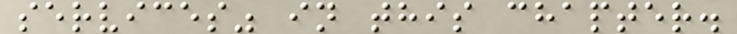services" in this chapter.
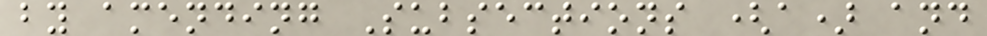by amending Subsections (a) and
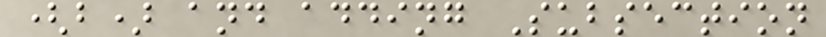(b) and adding Subsection
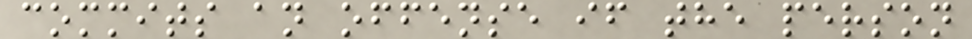commits an offense if the person
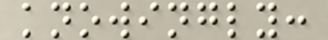knowingly:
